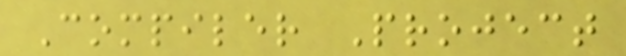Compiler Project
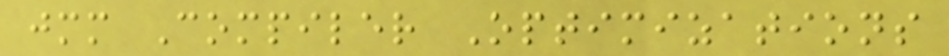jmm Compiler Optimizations
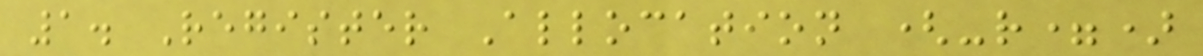1. Register Allocation (-r=)
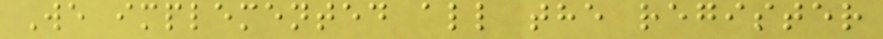We implemented all the register
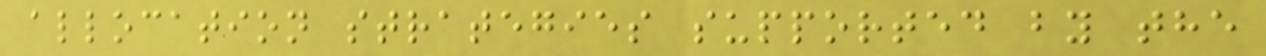allocation strategies supported by the
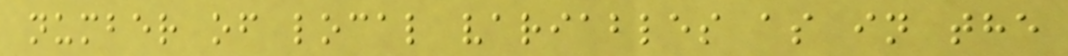number of local variables as in the
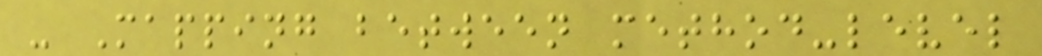- Mapping between method-level
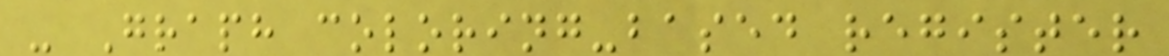- Graph coloring-based register
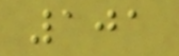101
